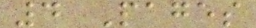4 Pages
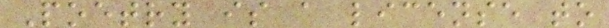Poetry is a license to
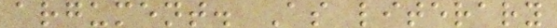argument. As literary
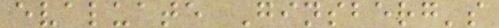evaluate Ginsberg's
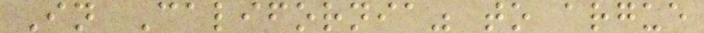In California" to argue
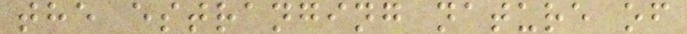the estranging nature of
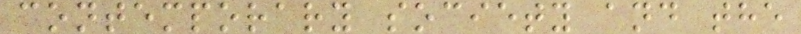contemporary society and the
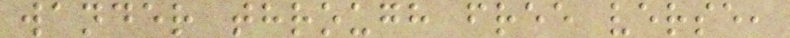wander through free verse,
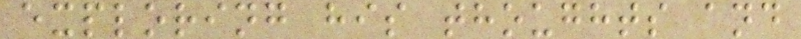exploring his thoughts and
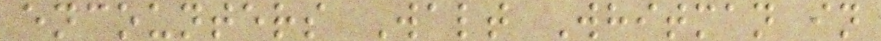encounters Walt Whitman in
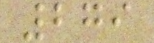279
